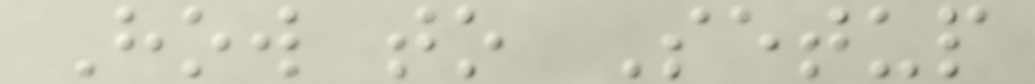How to Setup
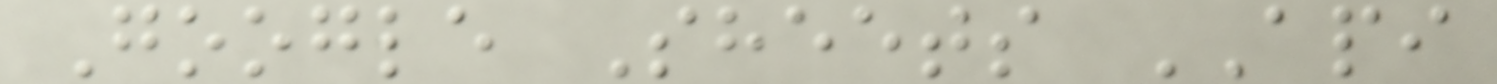Google Sheets API
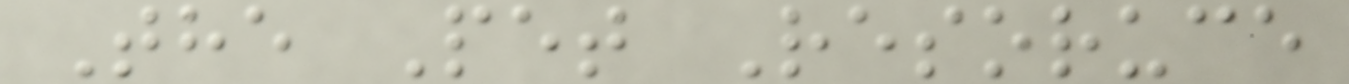The Pet Resoruce
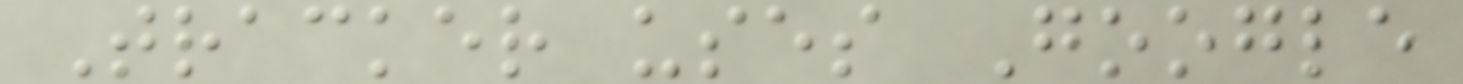Tracker uses Google
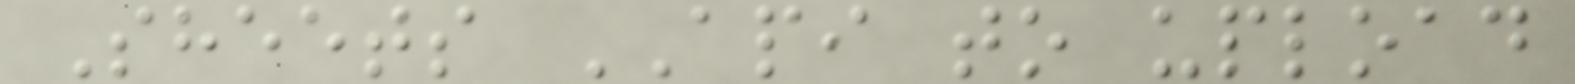Sheets API to upload
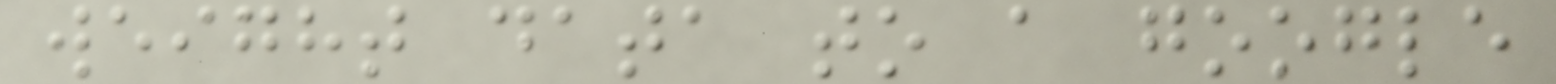weight data to a google
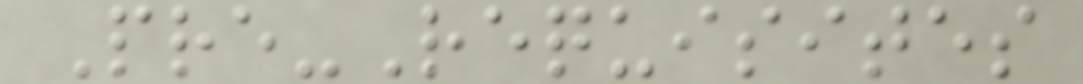Pre-Requisites
